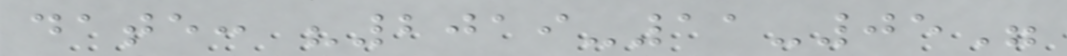date: "2019-11-05"
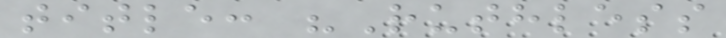title: "Ruthless
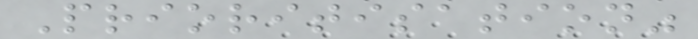Prioritisation"
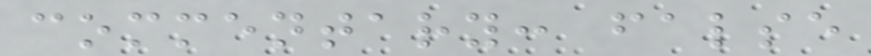commentary: false
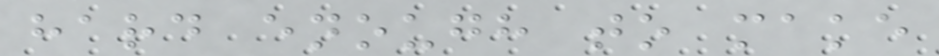hard enough to make
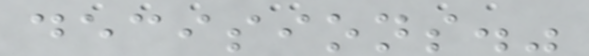decisions."
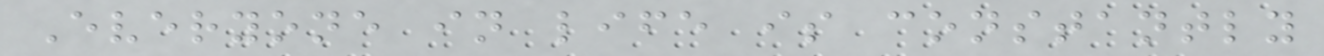Everyone in life is constantly
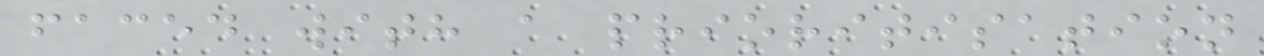faced with a prioritisation
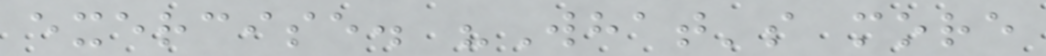exercise. "What's more
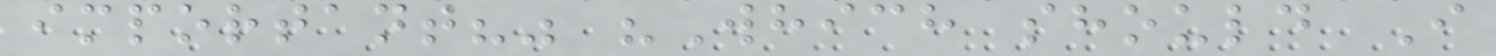important?" "Which should I
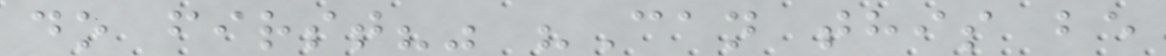do first?" "Can this be
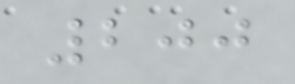200
